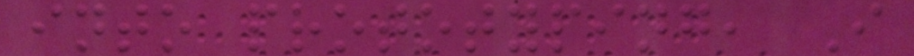into prototyping, I
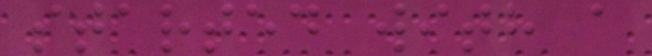started with a
